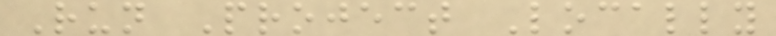Run Project Locally
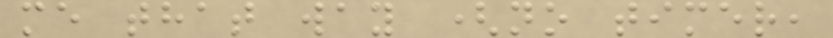me that way (no timer,
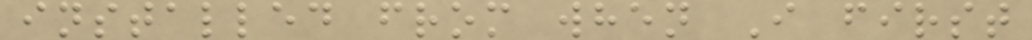installed from when I first
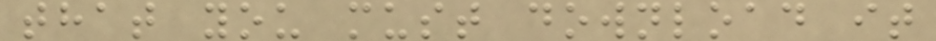that you must download it
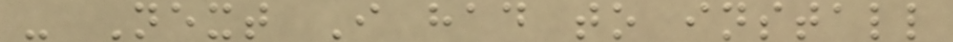- Next I had to install
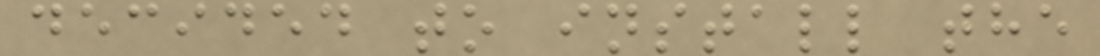decided to install the
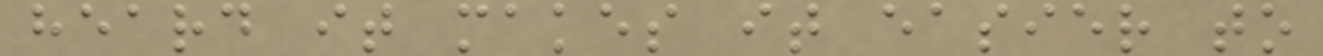heard it makes it easier to
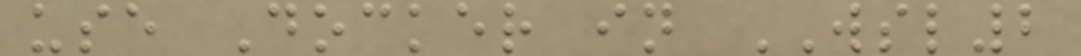use Docker in WSL2
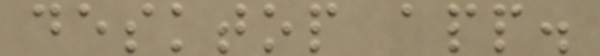desktop app.
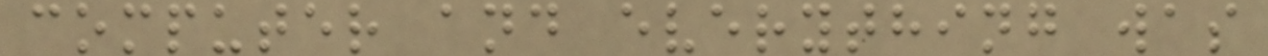computer and everything was
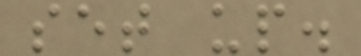set up.
